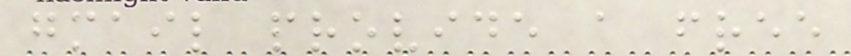gmail provide a free
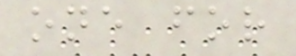one for
